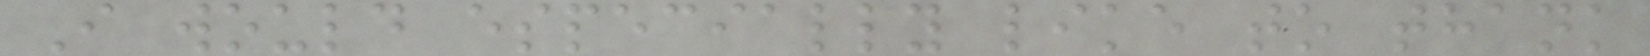I would especially like to thank
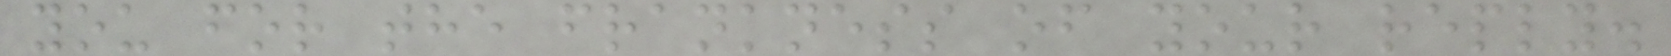you for the frankness of your reply.
